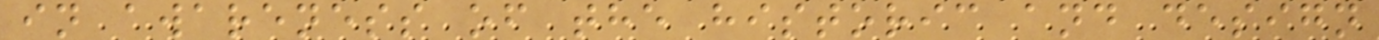in awareness of the historic and design
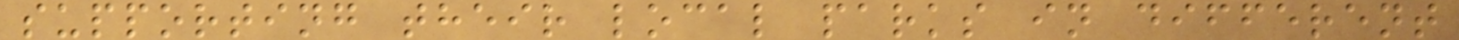supporting their local parks in different
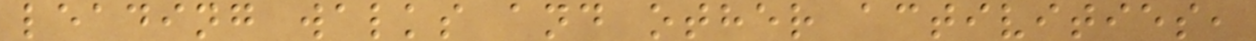leading walks and other activities,
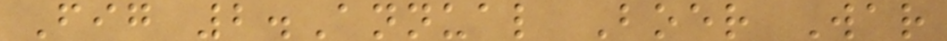Fig 2.Annual Boer War
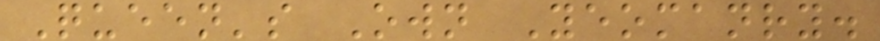Queen's Own Yeomanry.
